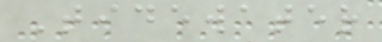Tidewater
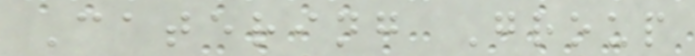Catering Group
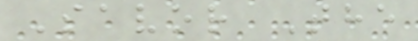Savor The
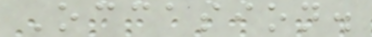Occasion.
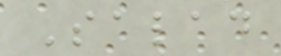Salad
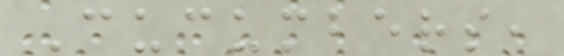Cucumbers,
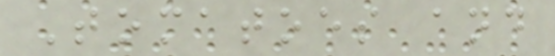Tomatoes and
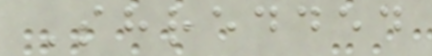Shredded
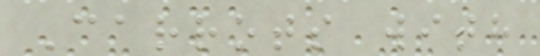Carrots with
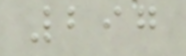297
